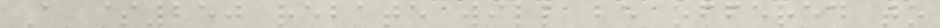A $250 rebate will be offered to
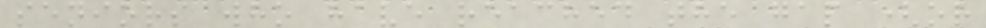seniors who have reached the gap (or
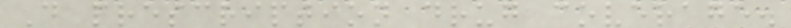D prescription drug coverage.
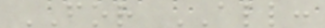FOR ALL:
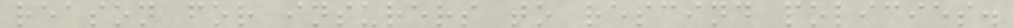reason for insurers to rescind policies.
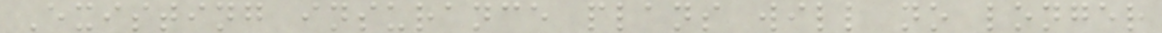Existing insurance plans will no longer
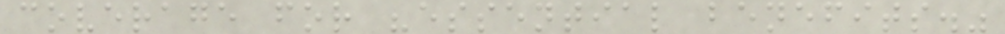coverage for "essential benefits."
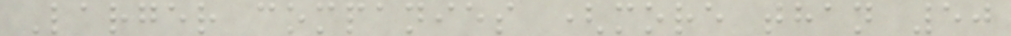Larger companies (more than 50
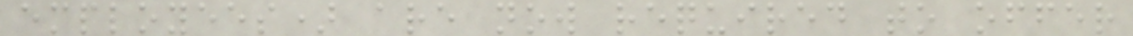employees) are now required to offer
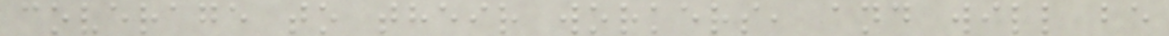coverage to their workers, and will be
